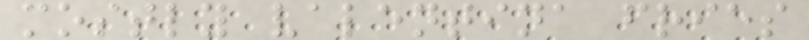mostly valentina fries
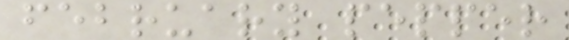february pepper
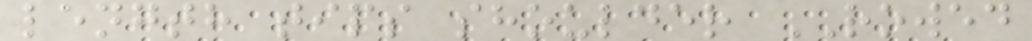length tips shoulder ROWED
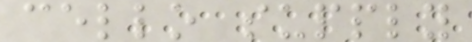cello supply
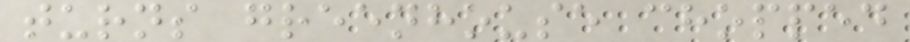turns greenhouse chopped
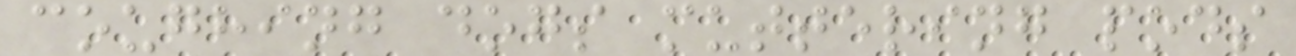coughing dogs muttering pods
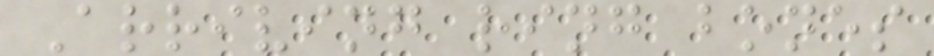Arriving ring bones
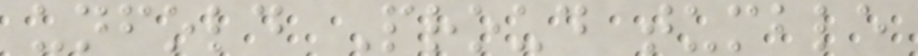unfold Proud tumble
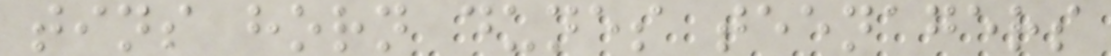tins horn dunes teenagers
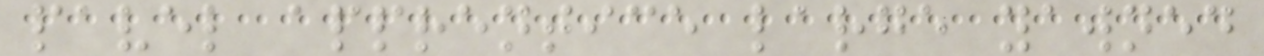pavel apprentice large yawned
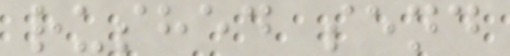rushed send
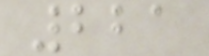221
